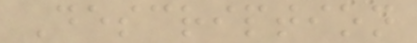Description
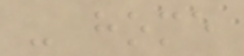- home
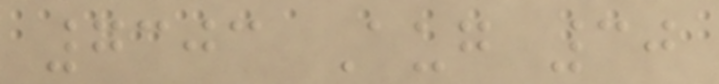7303 Aug 30
